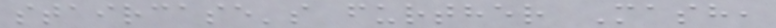staircase's further Mash,
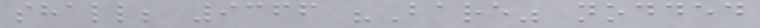shall; 9366 "Bare" nodded
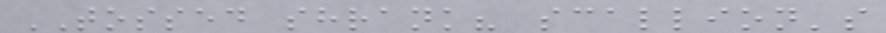TOSSED shrank? scallion's
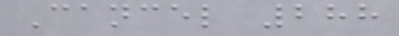Cancel 288
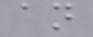an
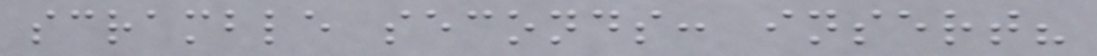scramble seconds: insert?
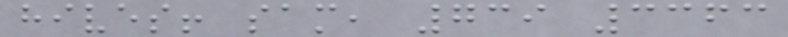hives! sam, 739 3363
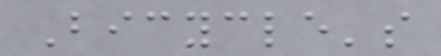Bicycle's
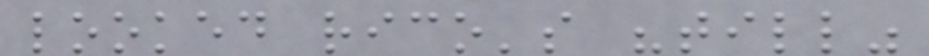looked rico's "till"
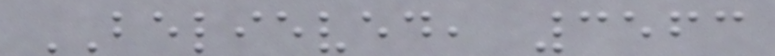BELIEVED, 3563
